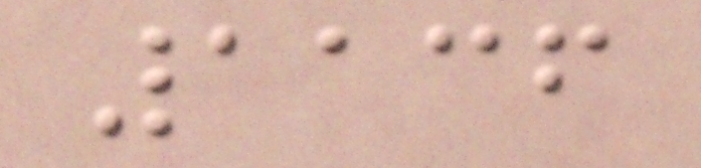1136
